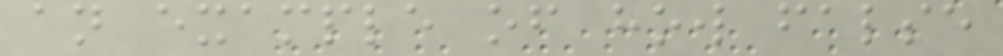an example of how false
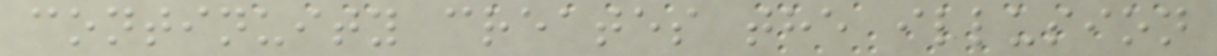continuity creates the illusion
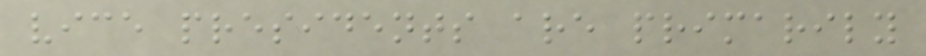vice presidents are primarily
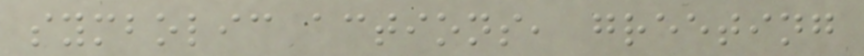symbolic actions, greeting
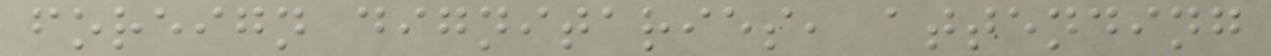foreign dignitaries, attending
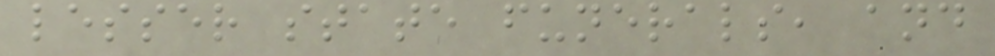lesser state funerals, and
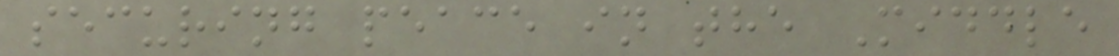securing peace in the Middle
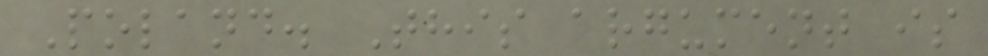Poland. This argument is
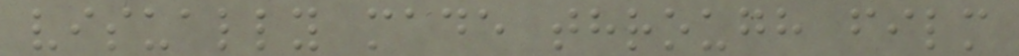visually made through film
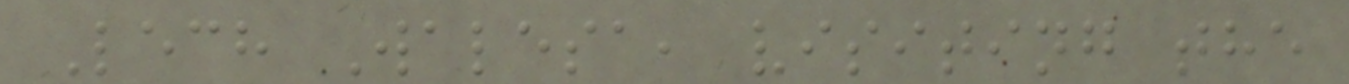Lech Walesa, visiting the
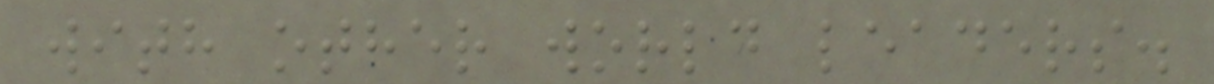with other world leaders.
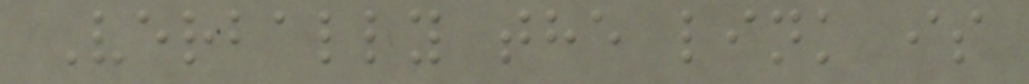Verbally the link is
